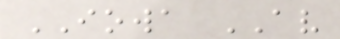IOWA AV
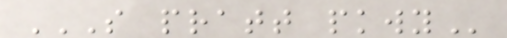S PRATT PKWY
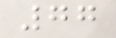77
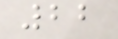22
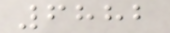6882
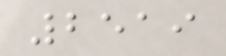2519
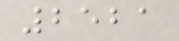2521
